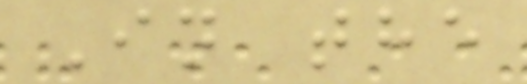In the
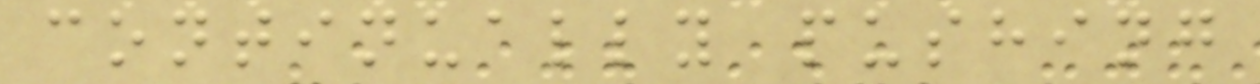continually pushing
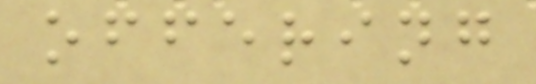offering
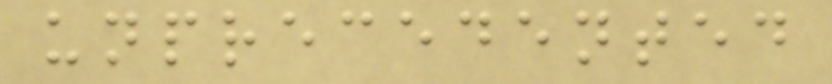unprecedented
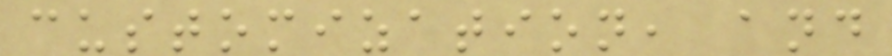customization, and
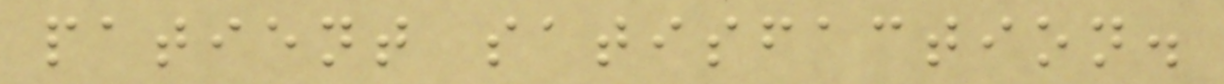patient satisfaction.
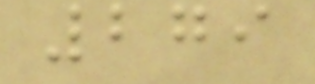279
